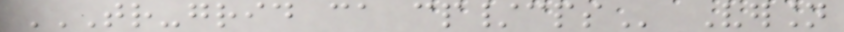TR-GRID CA CP/CPS Version
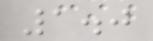1.0
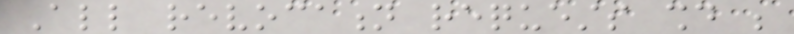All revocation requests should be
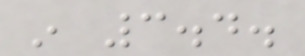in 3.4.
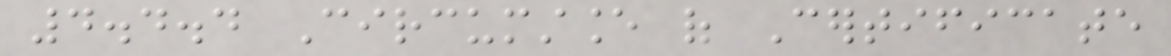4.4.4 Circumstance of Certificate
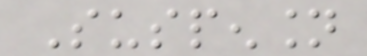Suspension
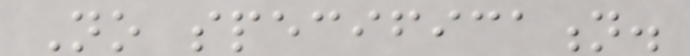No specification.
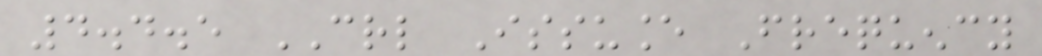4.4.5 CRL Issuance Frequency
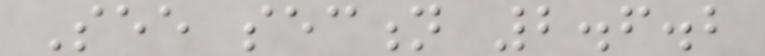See section 2.6.2
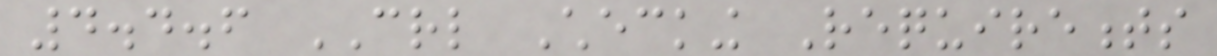4.4.6 CRL Checking Requirements
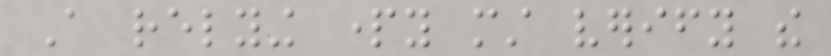A relying party must verify the
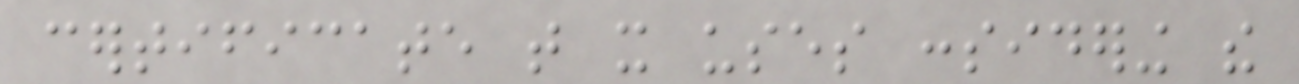certificate that it uses considering the
